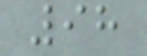98
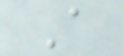A
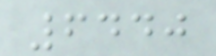6440
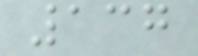137
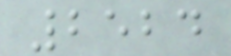2524
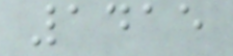1415
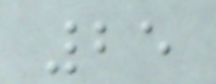25
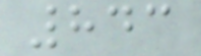843
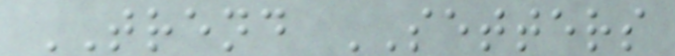TREND SETTERS
